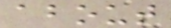about
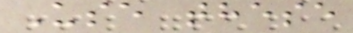Use these
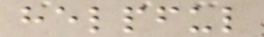helpful
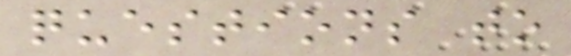questions to
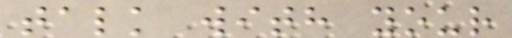talk with your
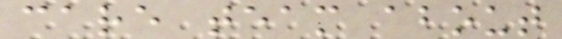care team about
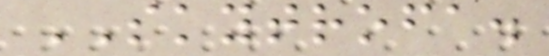SKYTROFA.
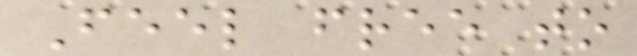Feel free to
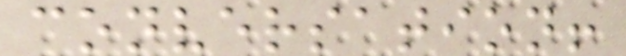conversation!
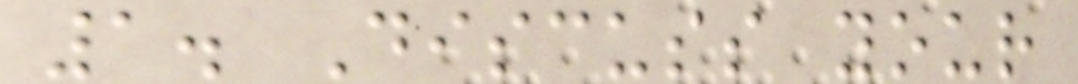1. Discuss your
